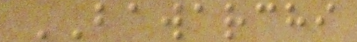BAWARCHI
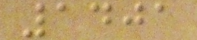1401
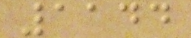1144
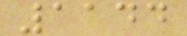1144
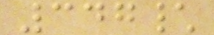347\
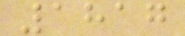1817
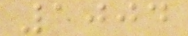1004
